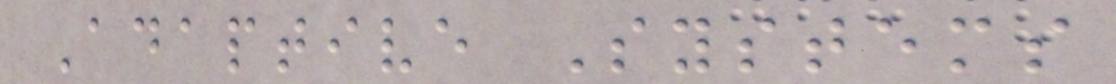Adaptive Systems
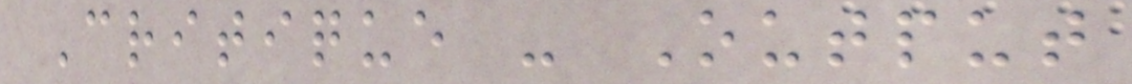Critique - Output
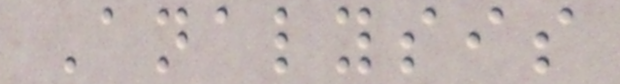Analysis
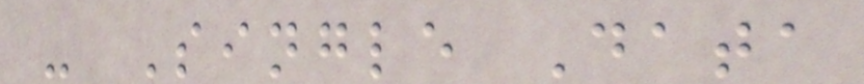- Single Data
